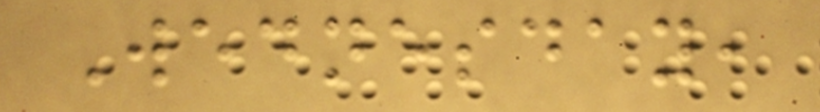Wednesday,
